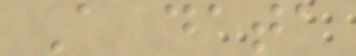A data
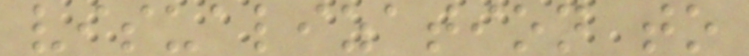visualization to
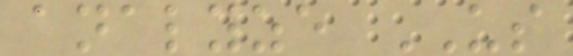analyze US
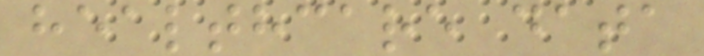healthcare data
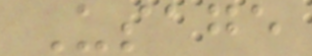Usage
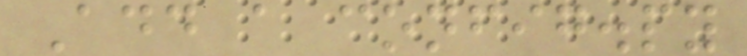Add a config.py
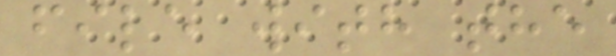file with the
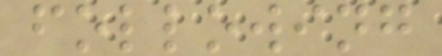following
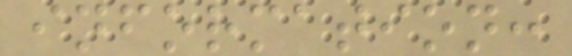information:
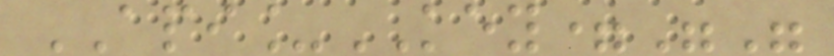API_KEY=""
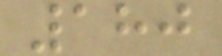180
